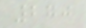270
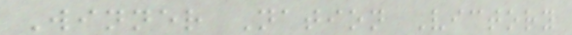Winner Nation Victory
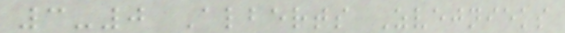3-0 Alberts Zvejnieks
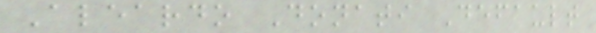Aleardo Donati Default
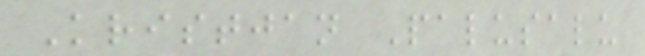Kristjan Palusalu
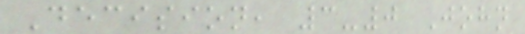Decision, 3-0 John
